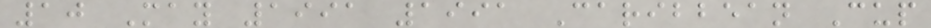10 May 1991 1991 Caribbean Cup
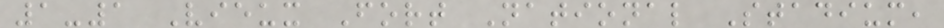1-1 Vieux Fort National Stadium,
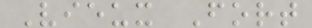Vieux Fort
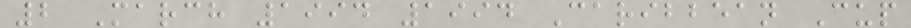2 March 1994 1994 Caribbean Cup
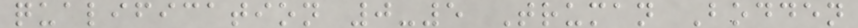qualification 0-5 Truman Bodden
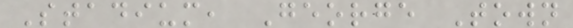Stadium, George Town
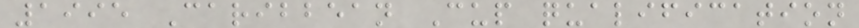1995 Caribbean Cup qualification
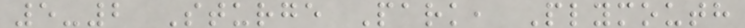5-2 Sturge Park, Plymouth
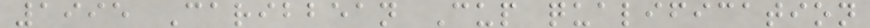1995 Caribbean Cup qualification
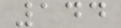144
